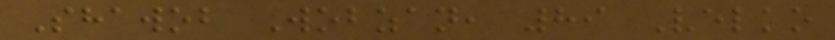Shawob Wobzan, 89 Velko
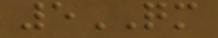5QM
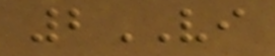2VI
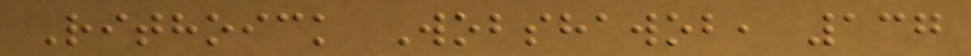Rithoick Wobshawob, 137
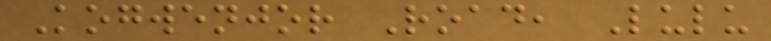Kogwenjor Road, Lulu
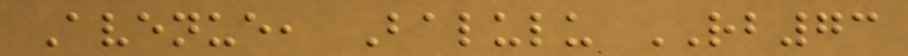Avenue, Balulu RB73
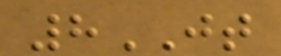8JT
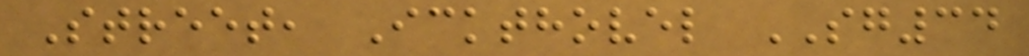Street, Ickthovel SG34
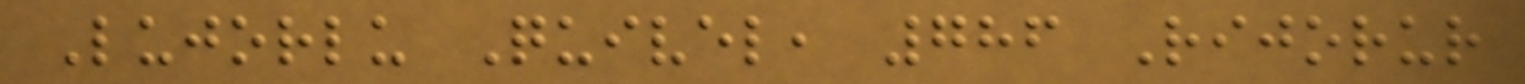Lujorlu Quivel, 786 Rijorur
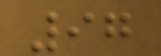97
